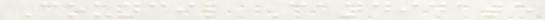Council Candidate
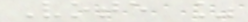Vote %
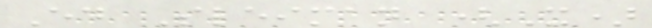Ed Sleiman (X)
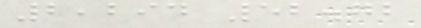2,294 52.72
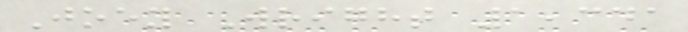Joey Wright 1,341
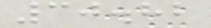30.82
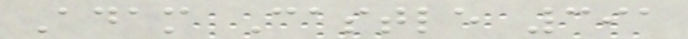Adam Castle 391
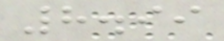8.99
